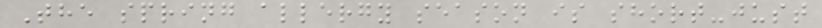The spring allergy season is short-just
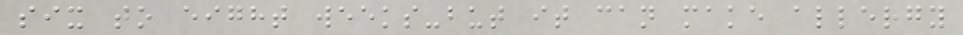six to eight weeks-but it can make allergy
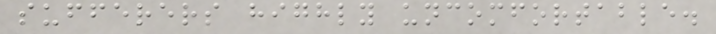sufferers highly uncomfortable.
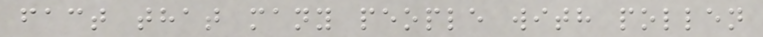fact that many people with pollen
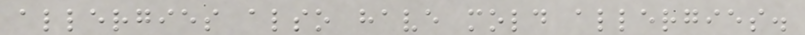allergies also have mold allergies.
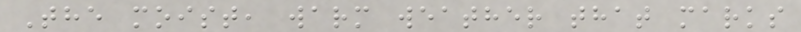The moist, warm weather that marks
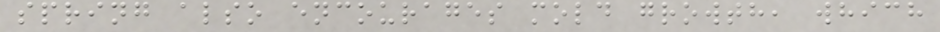spring also encourages mold growth, which
